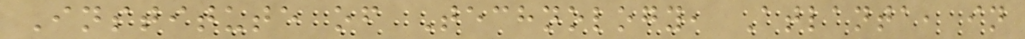Institute of Technology, Atlanta, in
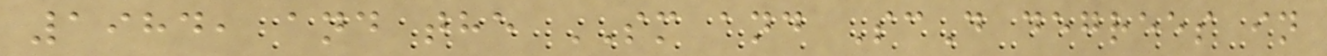1984, and the SM and ScD degrees in
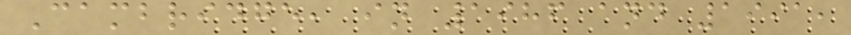Cambridge, in 1986 and 1991,
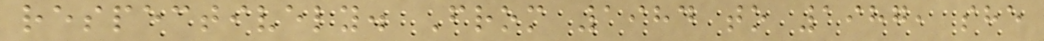respectively. From 1984 to 1987, she
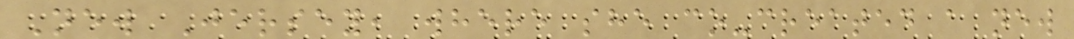New Jersey, where she co-created a new
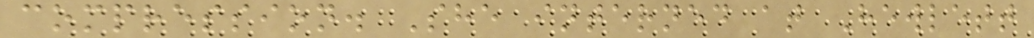compression. She interned at Hewlett
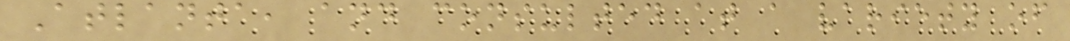Atlanta, and consulted at a variety of
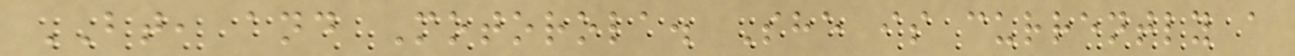BT, and Motorola. She is currently a
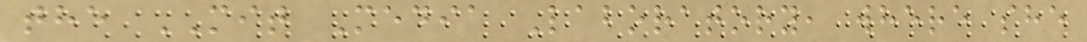the MIT Media Laboratory, where she
